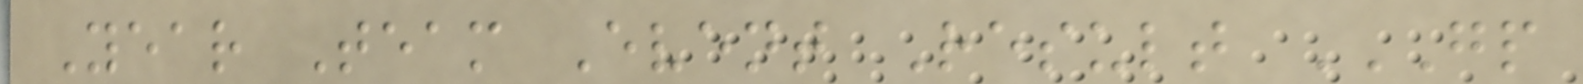Year Team Event Result GP
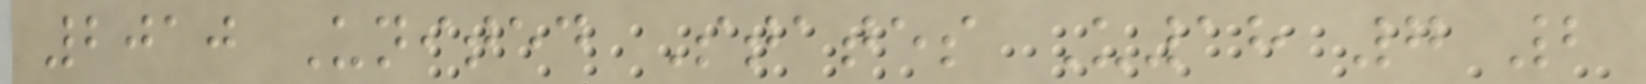2010 United States U18 7 2
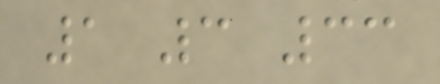1 3 33
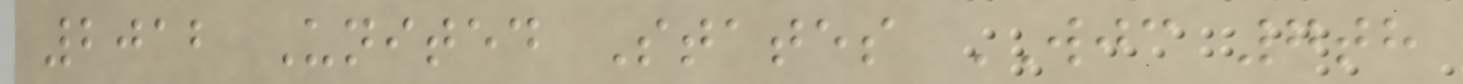2012 United States WJC 7th
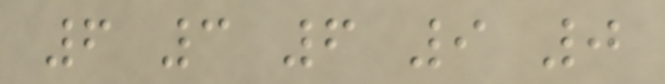6 3 6 9 0
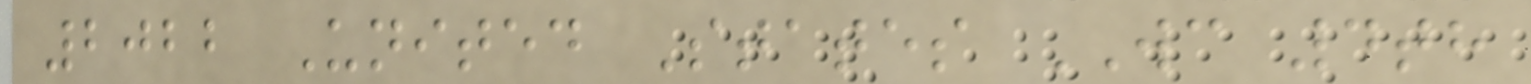2022 United States WC 4th
